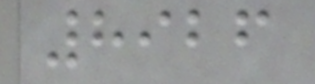8926
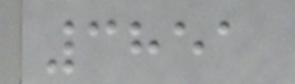3851
